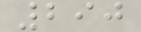290
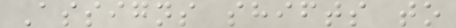Assigns shifts to
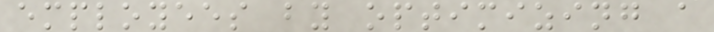employees by optimizing a
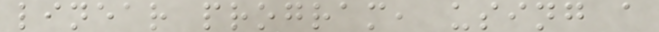linear program, using a
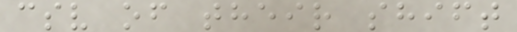csv of their shift
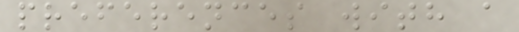preferences with a
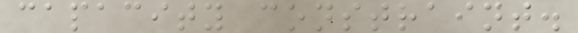capacity constraint.
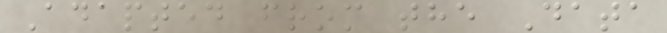Adapted from the Data
